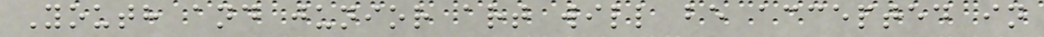Youth and junior art will be accepted in
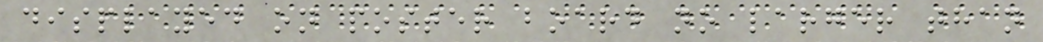displayed on poster board no larger than
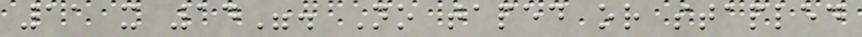11 x 14". No taped or stapled
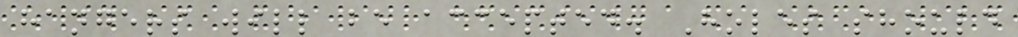hangers will be accepted. Holes should
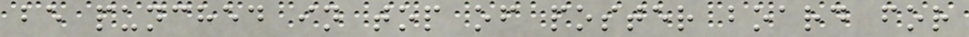be punched in top of poster board for
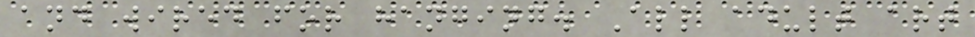and wired for hanging. All adult art
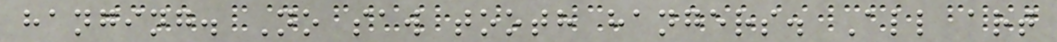hanging. No saw tooth hangers. All art
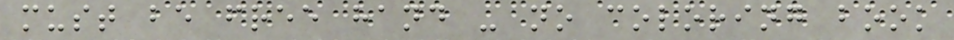must be free hand - no coloring book
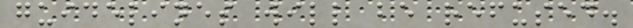guidelines will be refused.
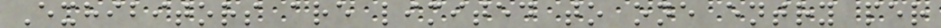Exhibitors are limited to one entry per
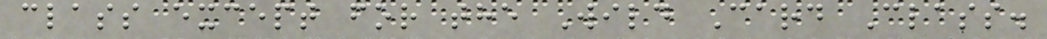class except for the Wild Card Class.
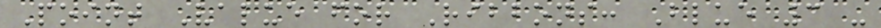Point Value for Ribbons: Blue 3 -
